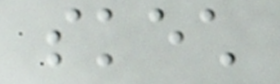skech
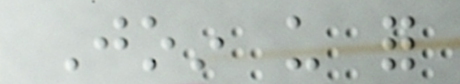Join us for
